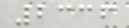2336
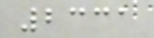2331
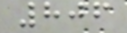806
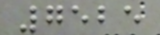7525
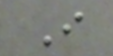I
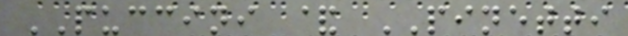PUCCINI & PINETTI
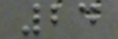24
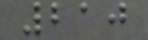210
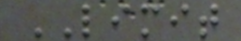LIMIT
